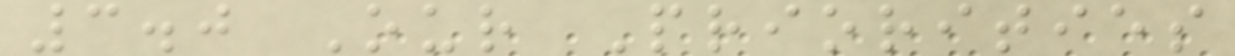3.0 Our Priorities
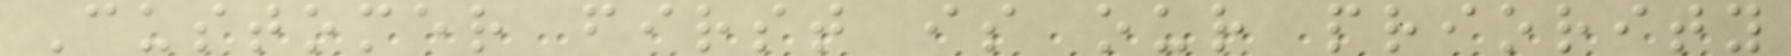Customer first is our priority
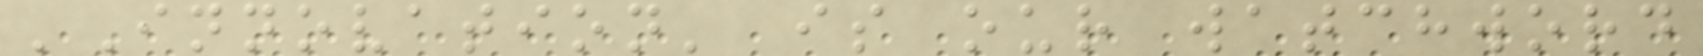'Innovation' is our watchword
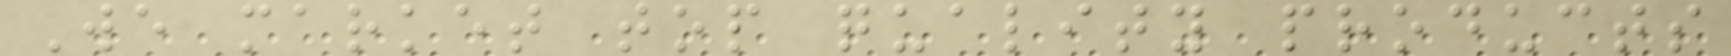We market top quality products
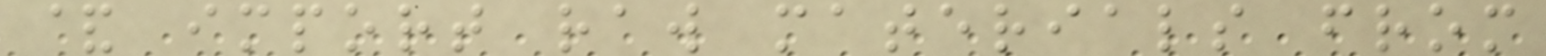& import raw materials from
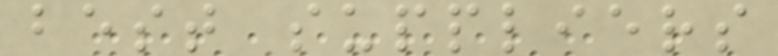best suppliers
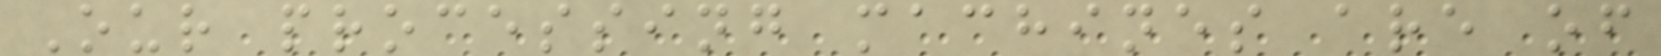Our processing machines are of
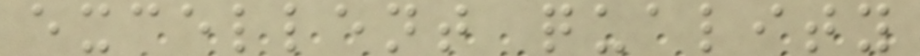excellent quality
